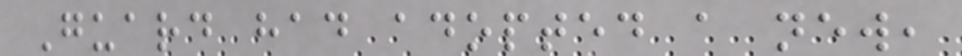Guard had adopted a new,
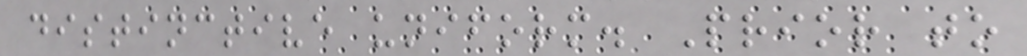distinctive uniform. Prior to
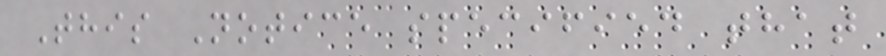This Notice specified that
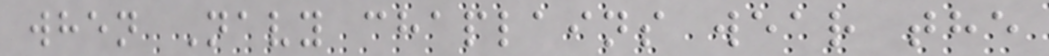when Navy chaplains wear the
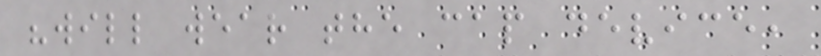"will wear the cap device,
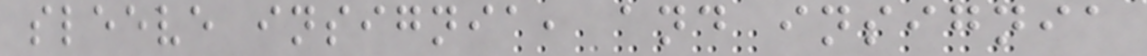sleeve insignia, and insignia
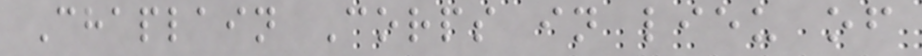Chaplain Corps in lieu of
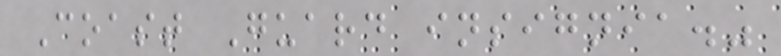Coast Guard insignia."
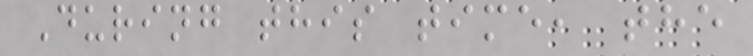During this time, the
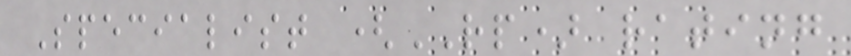Specialist (RP) rating
